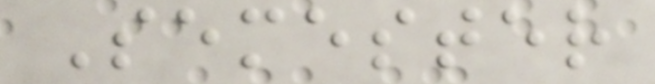Semester
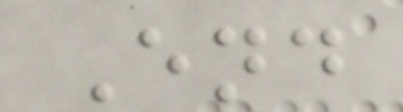End
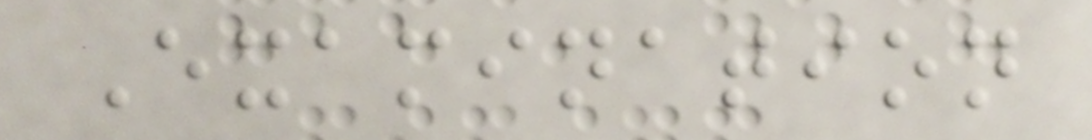Examination
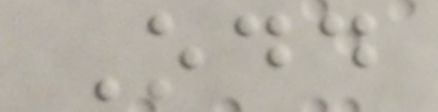Odd
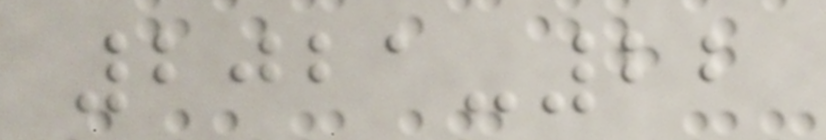2021-22
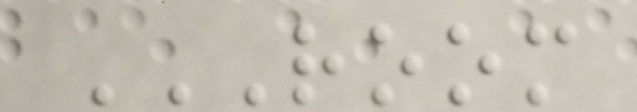ROOM
